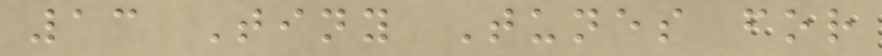13 Tiny Tunes for
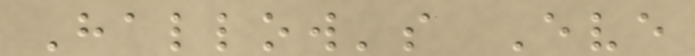Hallow's Eve
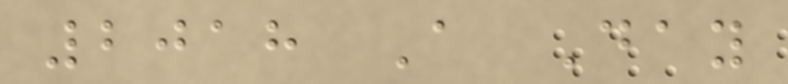2018 A Day
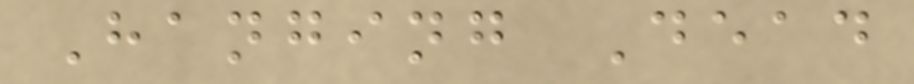Hanging Dead
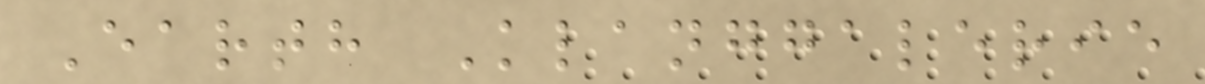Earth Klanggalerie
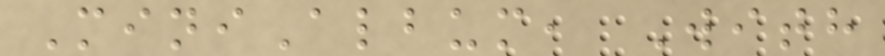MiniAlbum, With
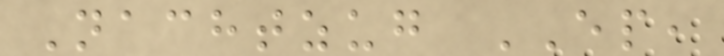Nachtzug EP,
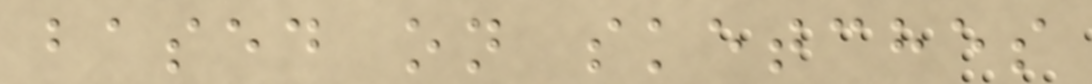based on sketches
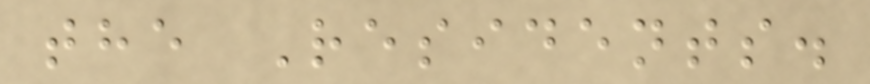the Residents.
